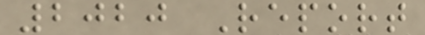2020 Report
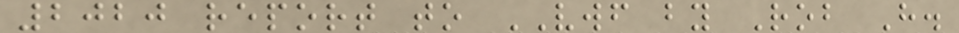2020 report to VWF by Rob H.
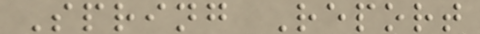Spring Report
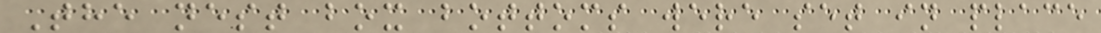The nest box bottoms were set in place
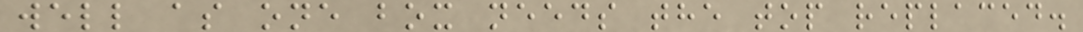well as one box needs the top replaced.
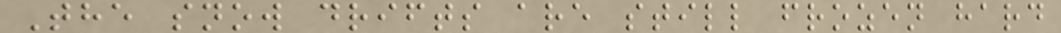The snow drifts are still frozen hard
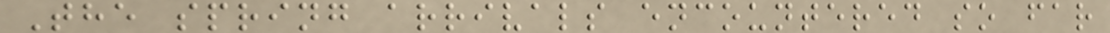The spring arrivals encountered so far
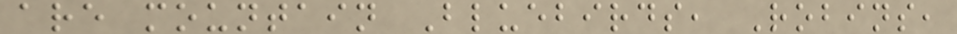are mountain Bluebirds, Robins,
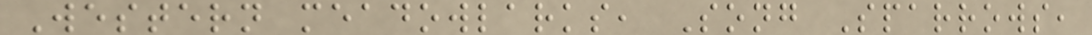Western meadowlarks, Song Sparrows,
